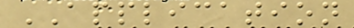APPLICATION
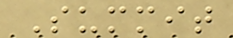Summit
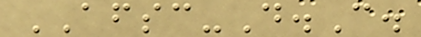AFSC-D.C.
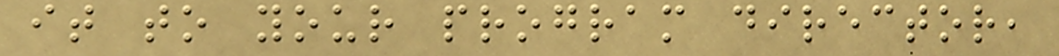it to your program director,
